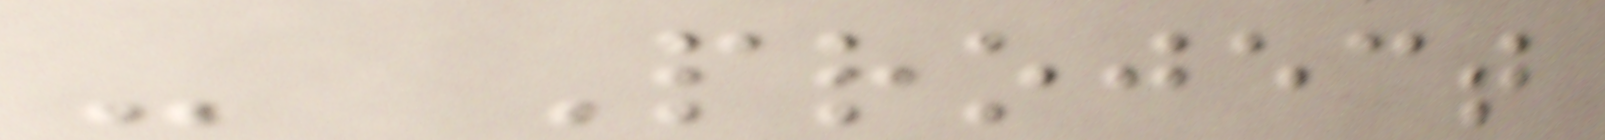- Project
